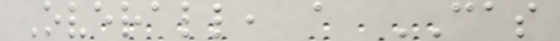Overall, a CAS
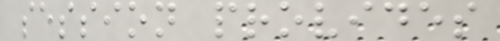session provides
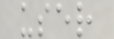user
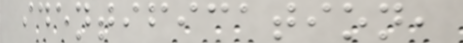identification,
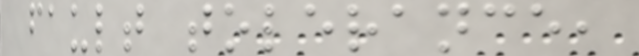fault tolerance,
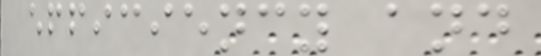efficiency and
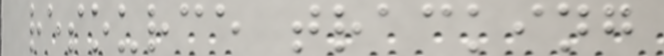resource tracking
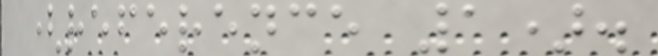(reference 1).
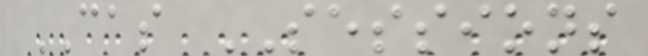CAS SESSIONS
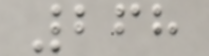268
